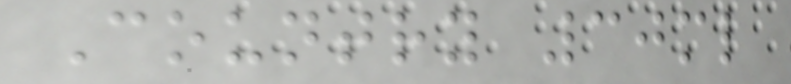Country 30ml
